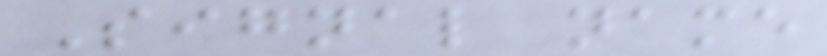Signal name
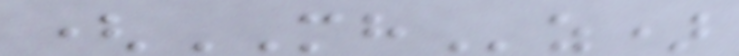(MHz)
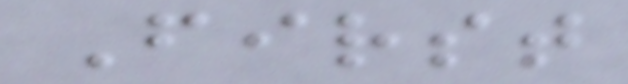First
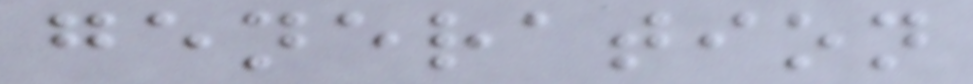generation
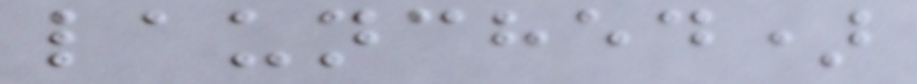launched)
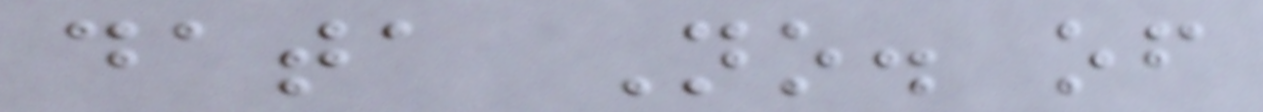data No. of
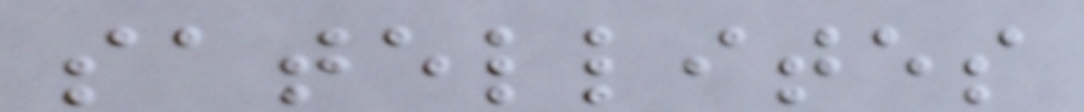satellites
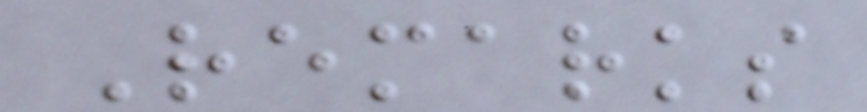Remarks
